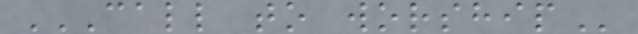CALL TO WORSHIP
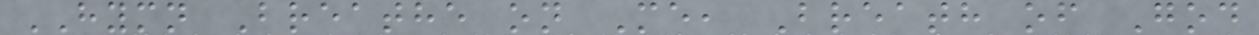HYMN Breathe on Me, Breath of God
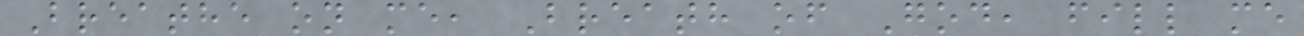Breathe on me, Breath of God, fill me
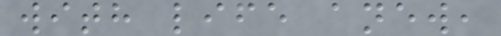with life anew,
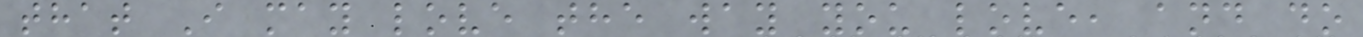that I may love the way you love, and do
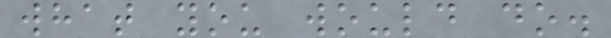what you would do.
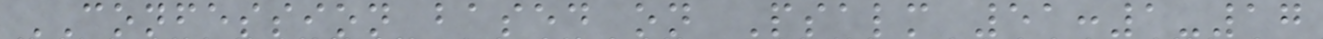CONFESSION based on Psalm 51:1-17
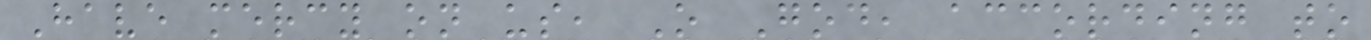Have mercy on us, O God, according to
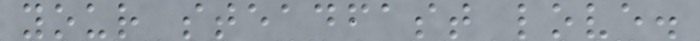your steadfast love.
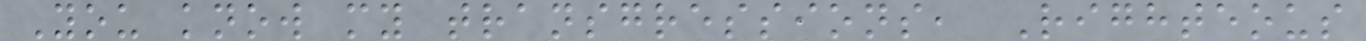You know my transgressions, Righteous
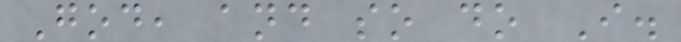God, and so do I.
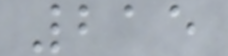215
